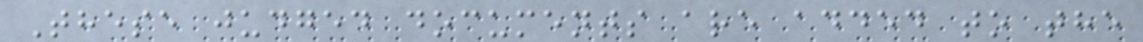These judged documents are added to the
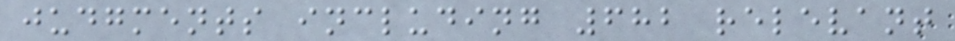judgments including 682 relevant
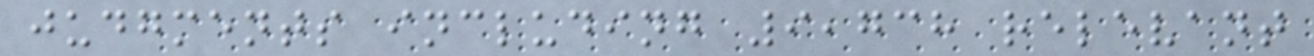judgments including 9,738 relevant
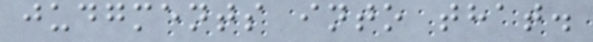judgments into that.
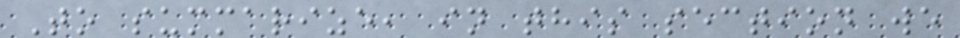To summarize, in this section we
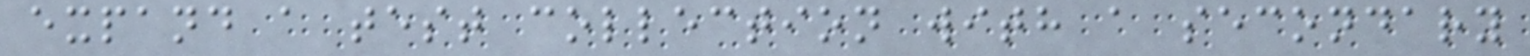expand a test collection with a secondary
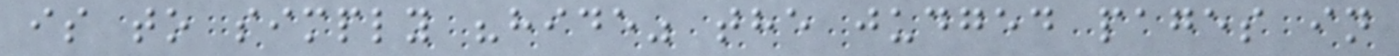is to simply "hide" the judged pages in
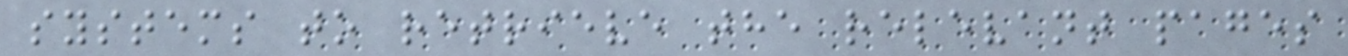systems to retrieve the relevant pages
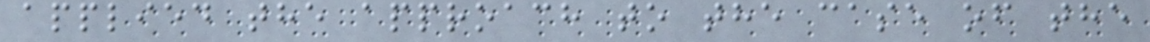applied the approach to the case of the
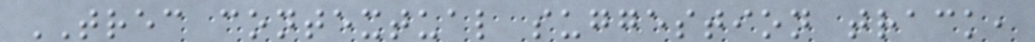TREC contextual suggestion track,
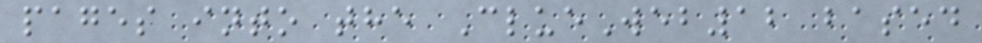pages into the ClueWeb12 based
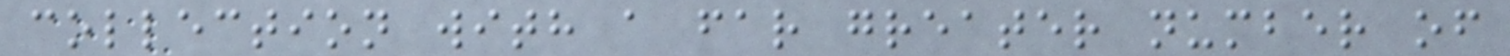collection with a far greater number of
